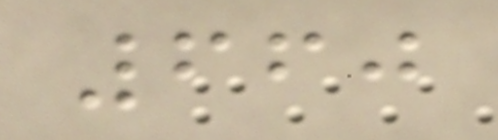660
